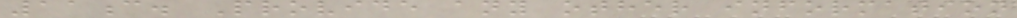11c. Provide any other information
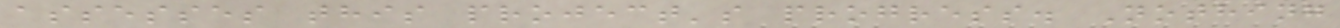assesses this project's progress. Nothing
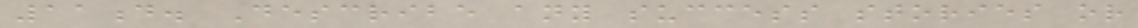11d. Describe any success stories or
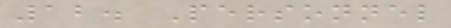12. Personnel
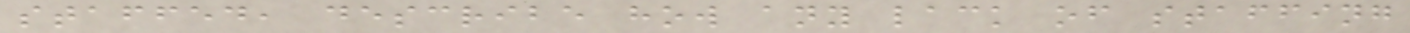staffed, describe how any lack of staffing
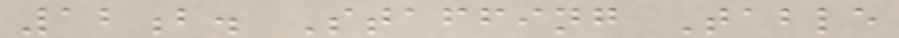12b. Staffing Table
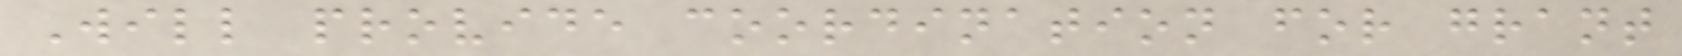Will provide coordination for grant
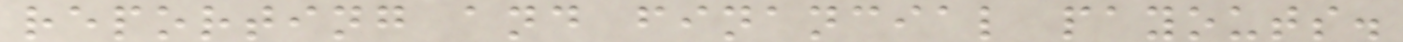reporting and financial payouts.
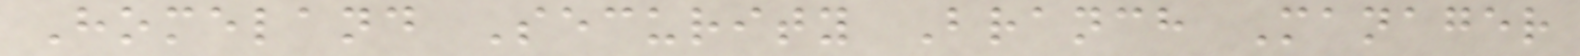Homeland Security Branch Manager
